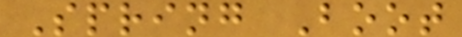Spring Boot
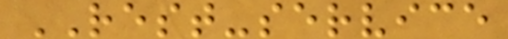REST-service
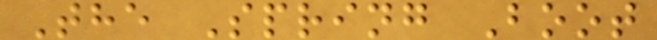The Spring Boot
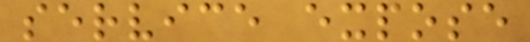service expose
